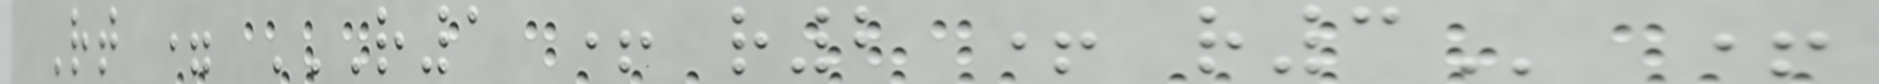Rt = R1 + R2 + R3 +
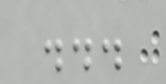...
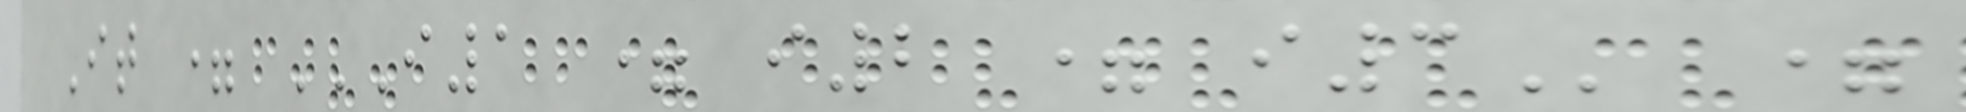It = I1 = I2 = I3 =
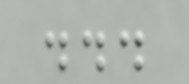...
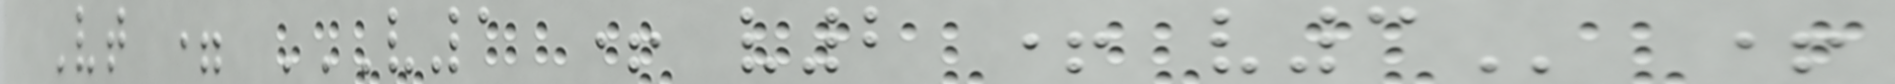Vt = V1 + V2 + V3 +
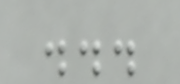...
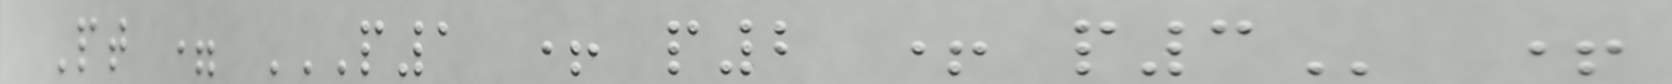Pt = P1 + P2 + P3 +
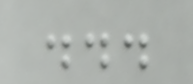...
